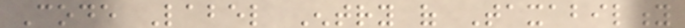Code Label Entry of Taxability
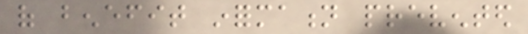of benefit information prevented
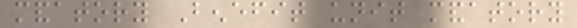mandatory Benefit unit mandatory
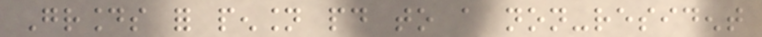Grounds for pension paid to a non-resident
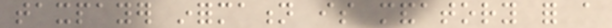taxpayer information is mandatory for a
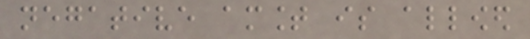negative amount is allowed
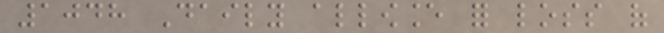1048 Daily allowance for loss of
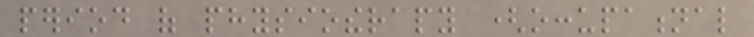period of physiotherapy (occupational
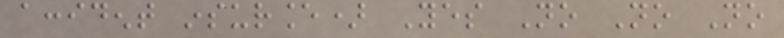accident insurance) Yes No No No
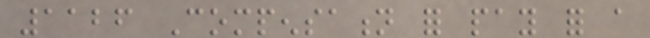1126 Compensation for pay for a
